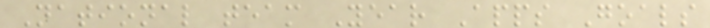National team Year Apps Goals
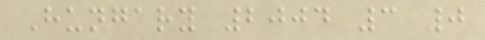Hungary 2004 3 0
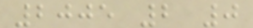2005 2 0
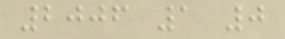2006 1 0
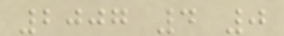2007 4 0
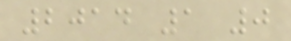2014 1 0
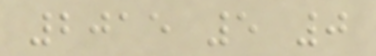2015 5 0
